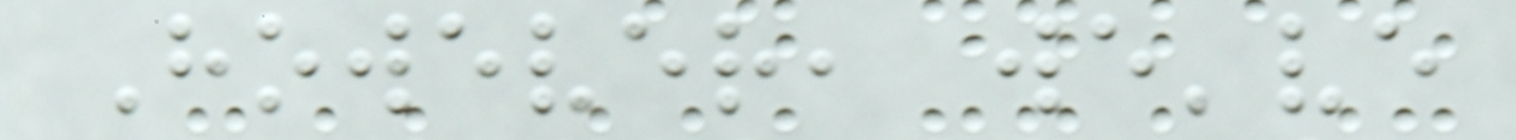However, we've
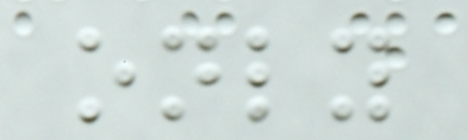only
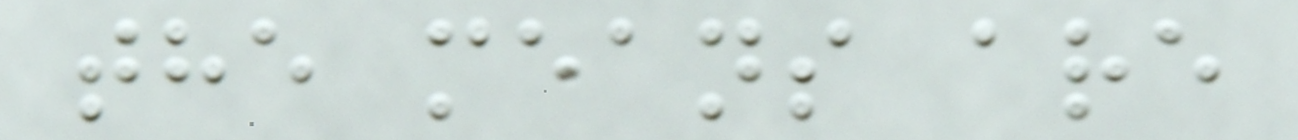the means are
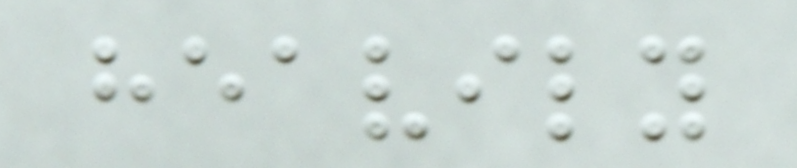heavily
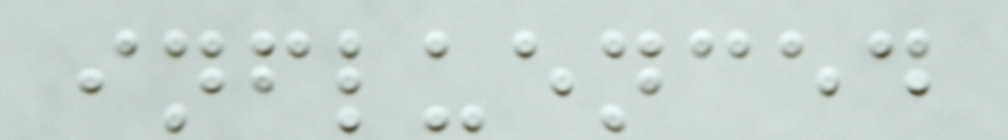influenced
